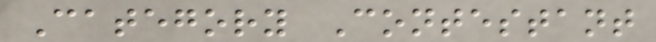Category Contestant
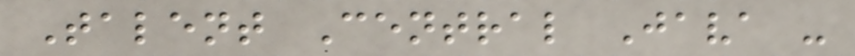Talent Central Java -
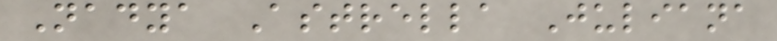Nadya Astrella Juliana
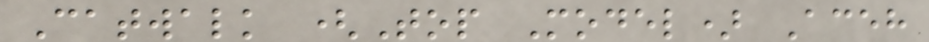Catwalk (Top Model) Aceh
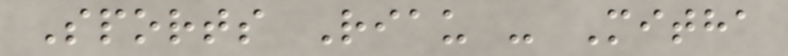Sports Riau - Mitha
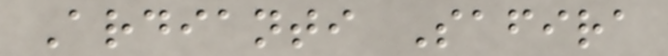Ardianti Safira
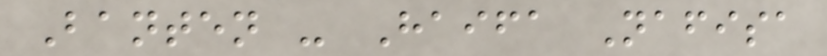Banten - Haifa Nafisa
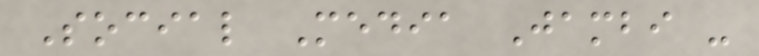Social Media Jambi -
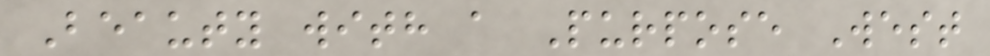Beauty with a Purpose West
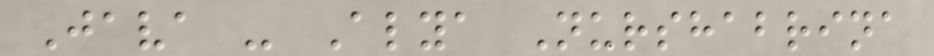Java - Alya Nurshabrina
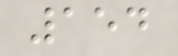154
